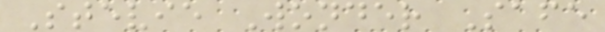Stevie Wonder Safe
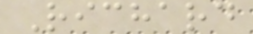Richard
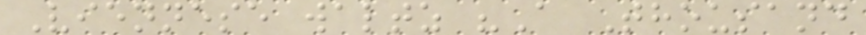Viennese waltz "A Thousand
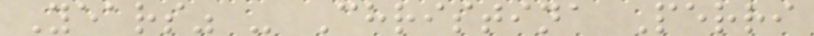Years" - Christina Perri
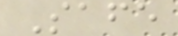Safe
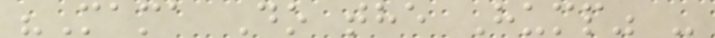"Mama Do the Hump" -
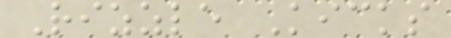Rizzle Kicks
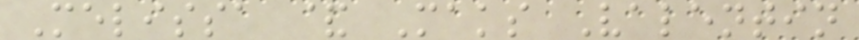Melissa & Maks Valentin
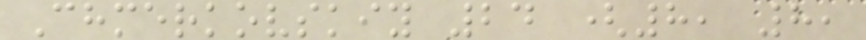Chmerkovskiy 24 (8, 8,
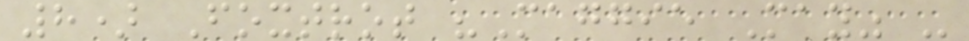8) Foxtrot "Maggie May" -
